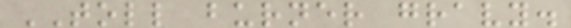TOLL burner gravy.
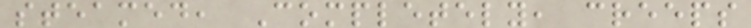steamed, Completely, creeps
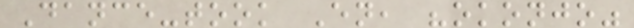Dance-took En, "okonjo"
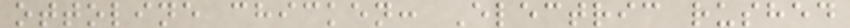ottoline chicken: Electric rushed
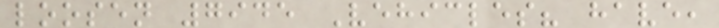loosen 7945 Vehicles? have,
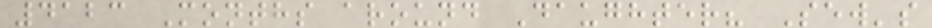4123 Months around Daughter? Sew's
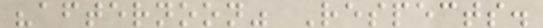"afternoon" Respects.
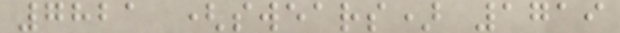7821 (swears) 1719
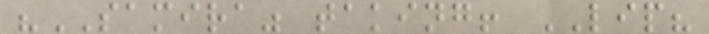"SAMIRA" taking! LIP?
